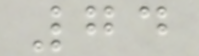74
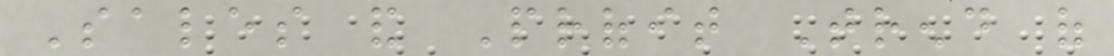Sales and Profit Trend of
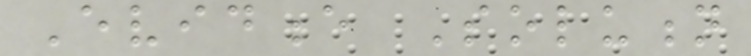Evidence Solution
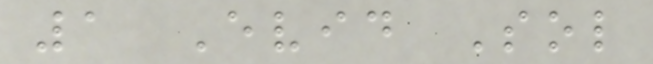1 Evid Sol
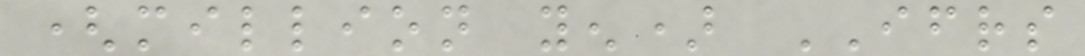(million yen) IFRS
